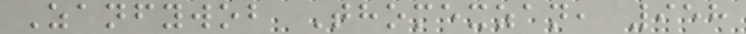Zanfywob Thomexzan, 958
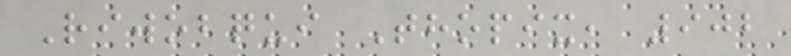Riwobqui Thopix, 902
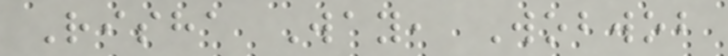Risha Way, Wobwob
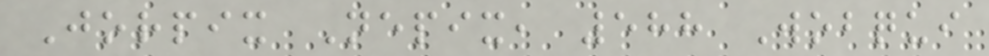Jorpix Nepix, 588 Wobqui
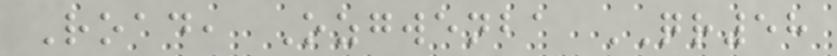Road, Ozgwenba QR58
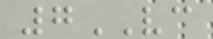7VC
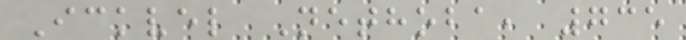Ickvel Nethoba, 735
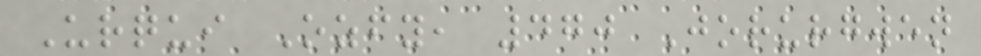Urqui Ozfy, 470 Jorurgwen
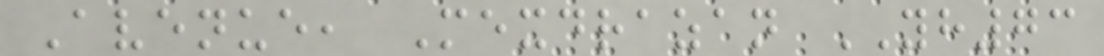Avenue, Mexdrazan YH73
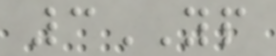3YP
